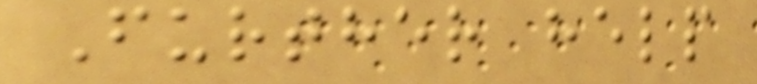Further help
